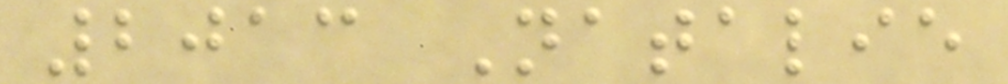2013 Natalie
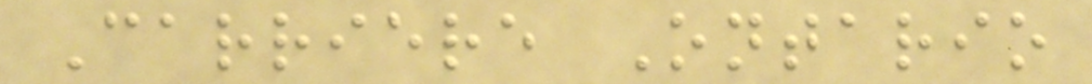Carriere Ontario
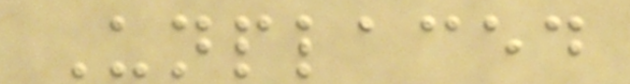Unplaced
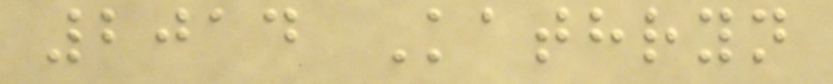2014 Kathryn
